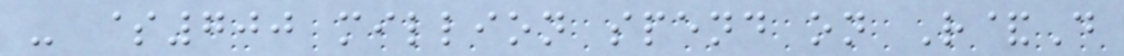- $700 million spend on R&D
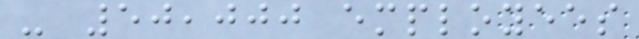- 50,000 employees
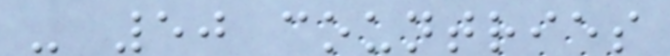- 50 countries
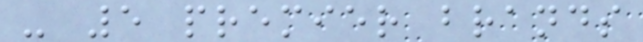- 5 premier brands
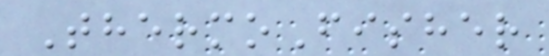ThermoFisher
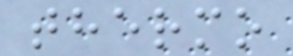thermo
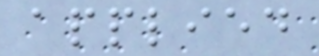applied
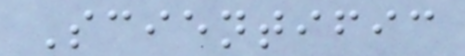Scientific
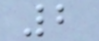2
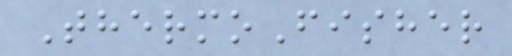ThermoFisher
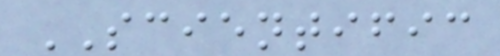SCIENTIFIC
